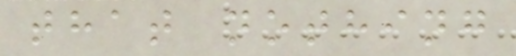that nothing
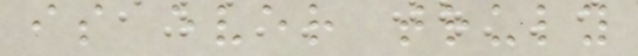is ever truly
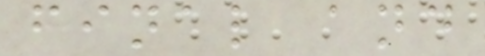final and
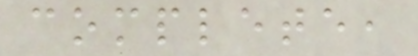complete,
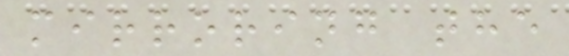mirroring the
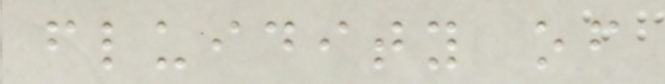fluidity of
